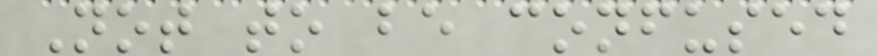Not to be confused
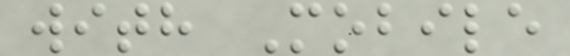with Mobile
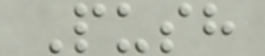Push
